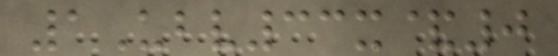1Ubv33x&0
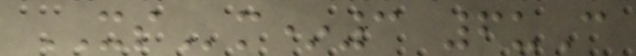XSm*3 6uC
